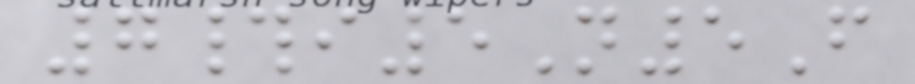7#i5N5F
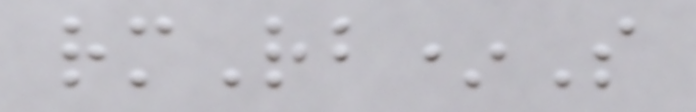rmRb*S
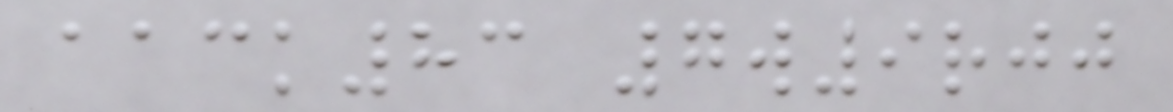aack83 7w9rjj
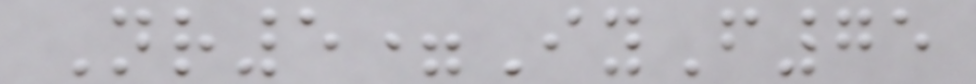Nr5=IyF75
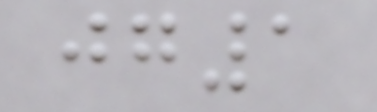jg1
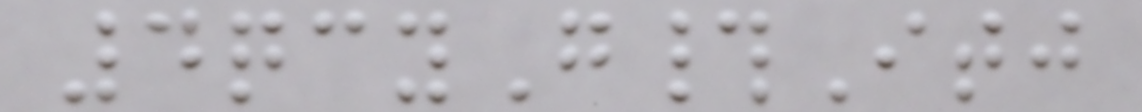4qcyG#Itj
